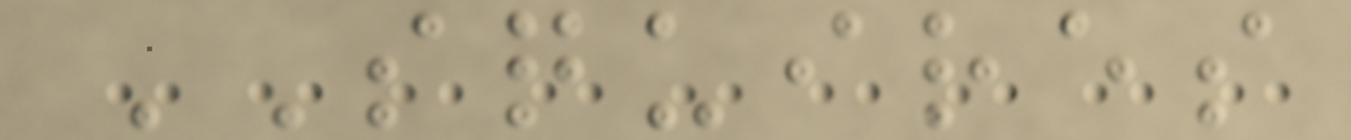SQUIRES
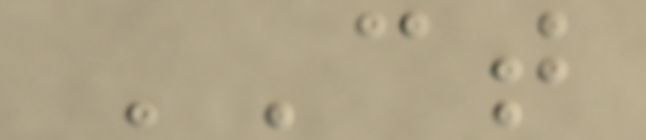CT
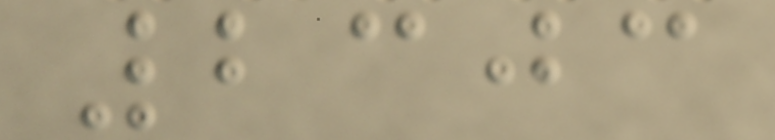2303
